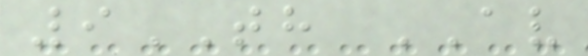9TH AV
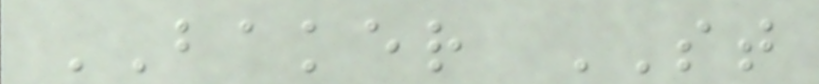BAKER ST
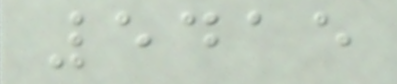5415
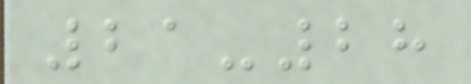21-28
